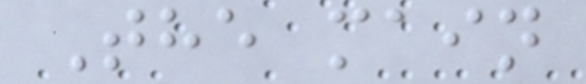The main
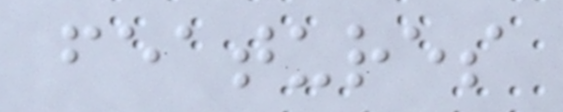features
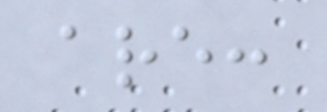are:
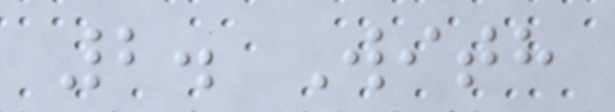2. With
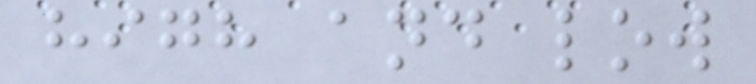high and low
